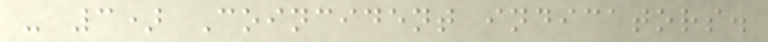- 3) Coincident indicators.
